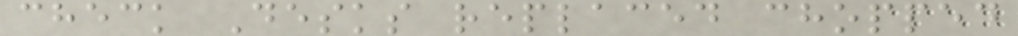check Desks replaced chopped
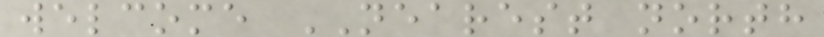welcome NEAREST north
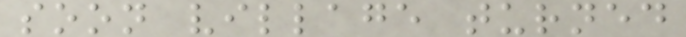soon village turned
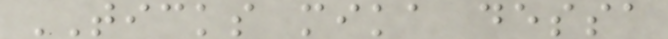TICKS mika dessa
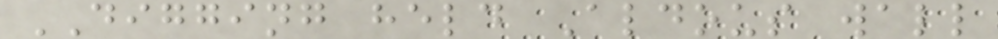DIGGING held Aldous wall
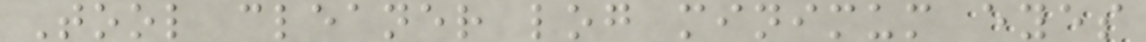Tool cleaner log minimum eyes
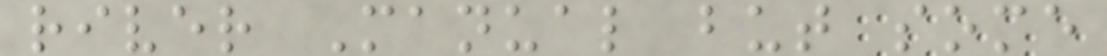river Manual but some
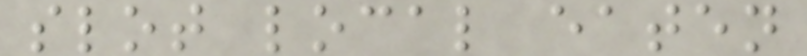slot local eaten
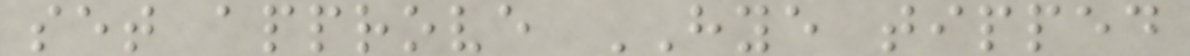set approve HYE tipped
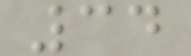34
